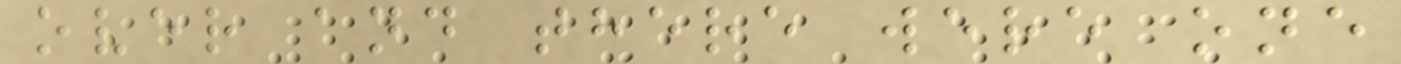over and there were one
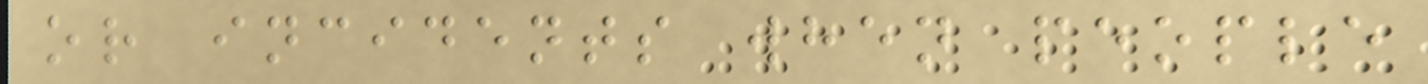or incidents when people
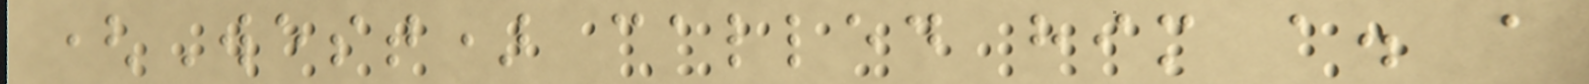(West) called him a. a
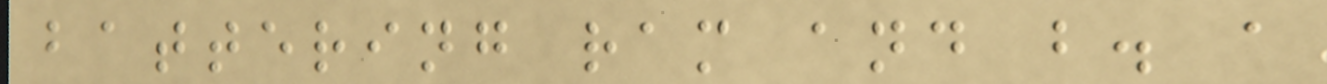battering ram and b. a
